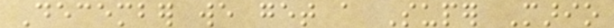December we get a Super Mario
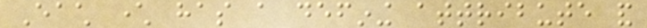Each character has a defining attribute and
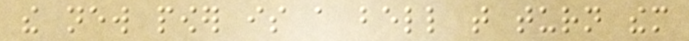the new power is a bell that turn them
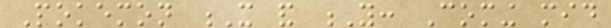Pokemon X and Y: Coming mid
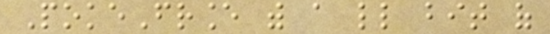PokeFrance with a little bit of
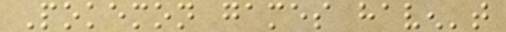Pokemon games haven't
